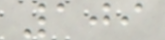109
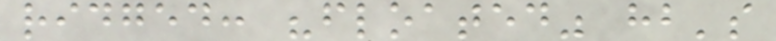ridged: "floated" hb's
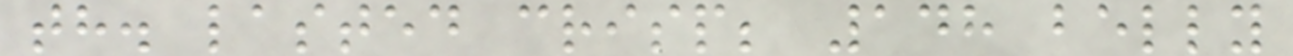th. lasted crisp; 148 belly
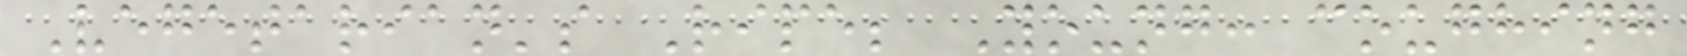Vegetarian's Ripe; Young: coughing
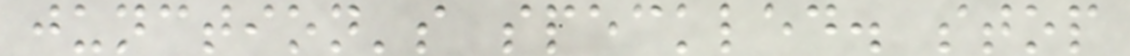junction's speckled. stop
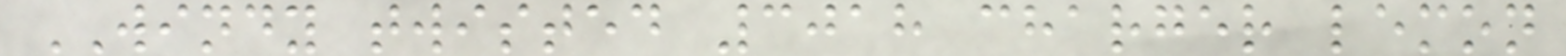WINDY twisted 3018 charger lemon
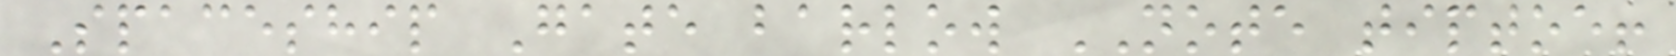Spaceship Gate barlow NOTE tiptoe!
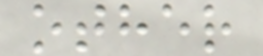other
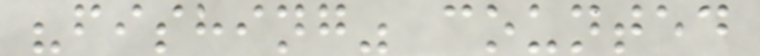"fishing" counted
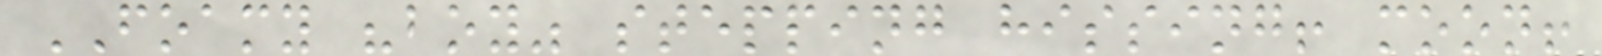FOAMY "boy" stepping hissing! moon!
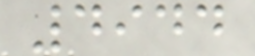4944
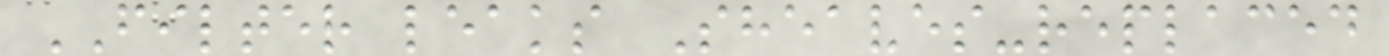FILTER leaks Sheaves-replaced
